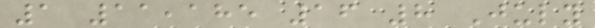1 11,185 16 8 July
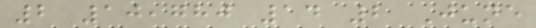2 10,780 14 2 June
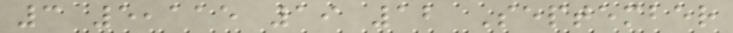3 5,115 19 12 September
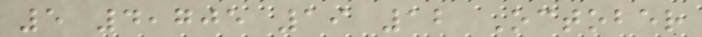5 4,705 19 12 October
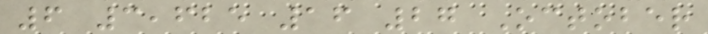6 3,625 16 27 October
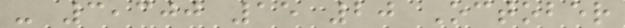- 3,300 15 20 October
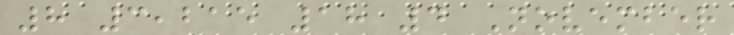8 3,215 18 4 November
